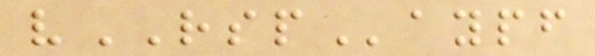vRSPaypf
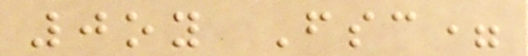0oy Fsc=
